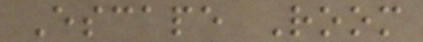Escape Room
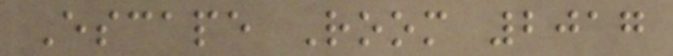Escape Room 2017
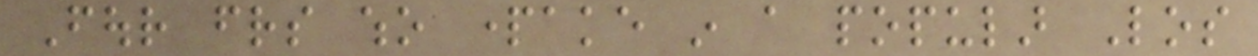Four friends who partake in a popular Los
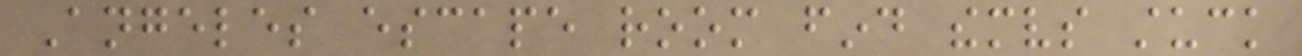Angeles escape room find themselves stuck
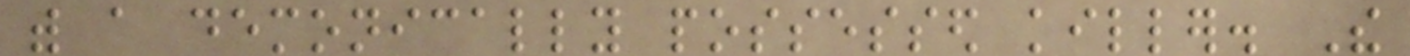with a demonically possessed killer. The
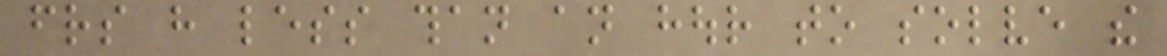friends have less than an hour to solve the
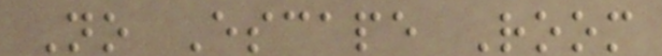No Escape Room
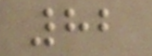82
